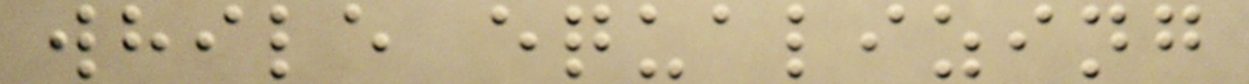while equalizing
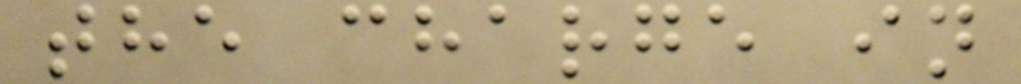the charge in
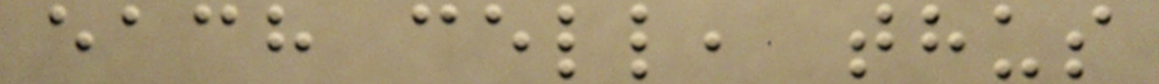each cell, thus
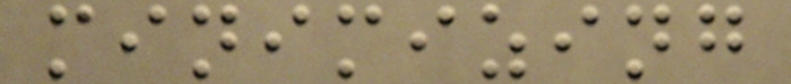minimizing
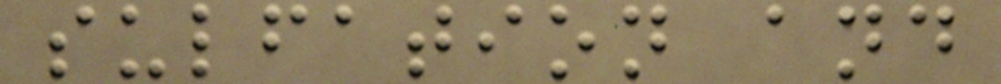sulfation and
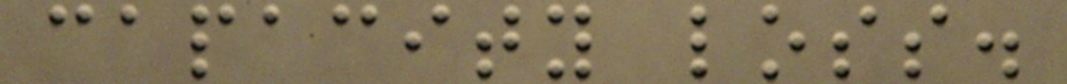capacity loss.
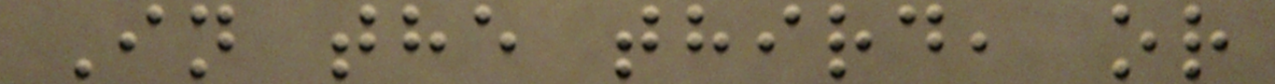In the third, or
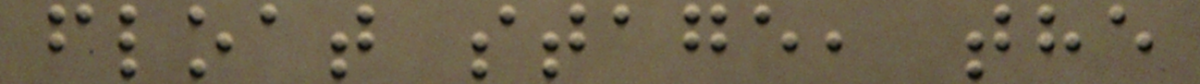float stage, the
